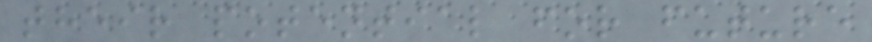their potential for future
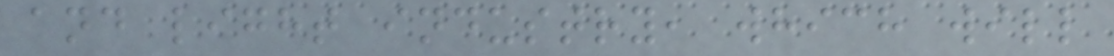and light industry, which will
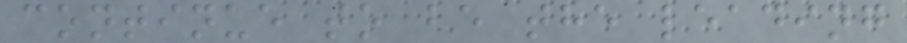continue to be the leading
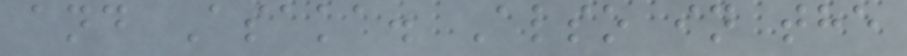and Asaka. Also in the
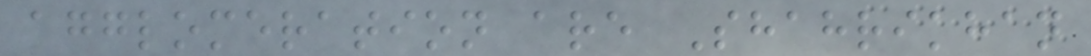agglomeration are Shahrikhan
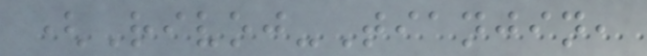(Rivoj-Tianjin,
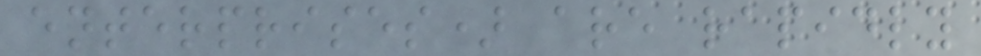enterprises) are rapidly
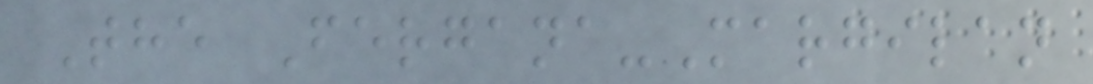The Fergana-Margilan
